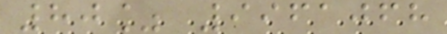80% 9961068
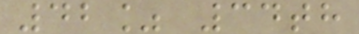42% 34th
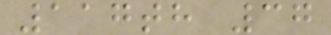117th 37
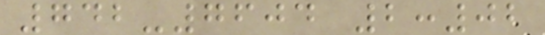742-7604 2:02
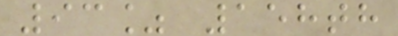93% 158th
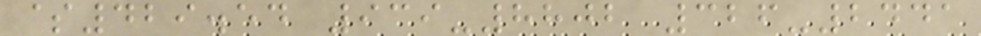$429.54 939-8802 326-2441
